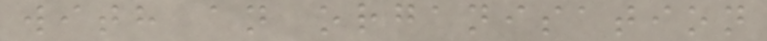with an organisation
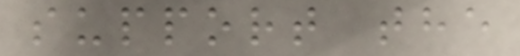support the
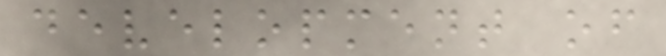development of
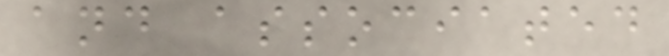and associated
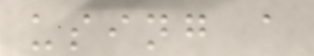using a
